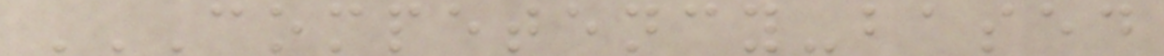COMPETENCY-BASED
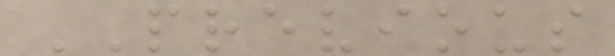PREVIOUS
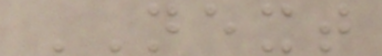NEXT
